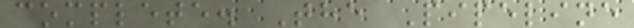complete. The Pipeline
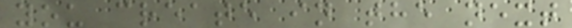you create in the next
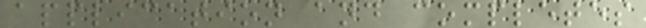application and completes
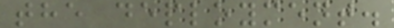the deployment.
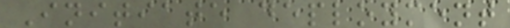Initiate deployment
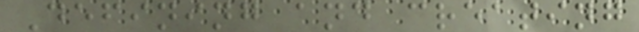Defining and creating
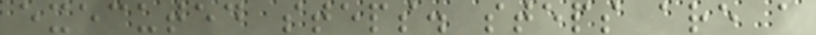executed steps. steps are a
